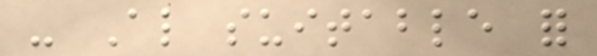- Also suitable for
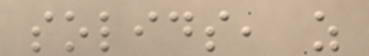solids, as
